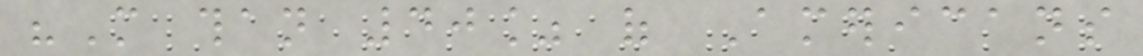"More than 40% of Americans
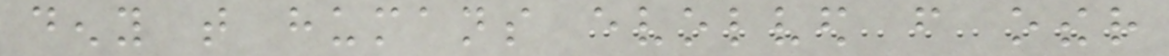deny that humans evolved from other
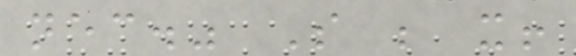necessary." So be it!
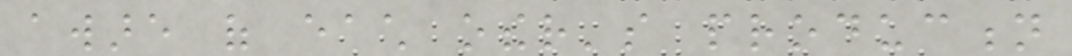aware of each other's production
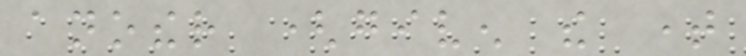another (given the time
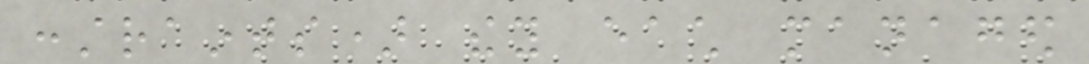constraints) they each managed
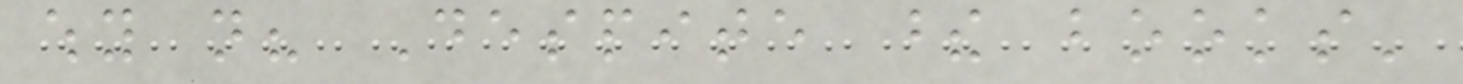why not? Despite these books'
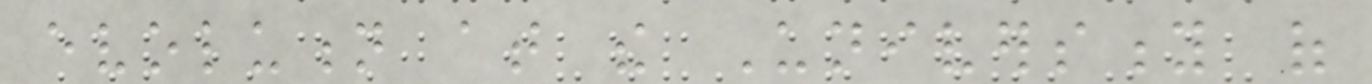evolution at the University of
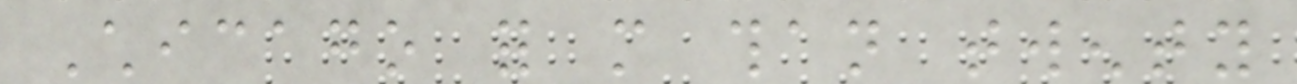Chicago for more than twenty
